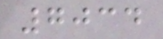7034
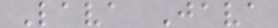Lava Java
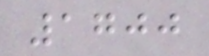1700
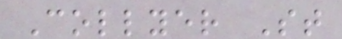Collyer St
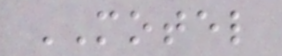MOTEL
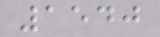1540
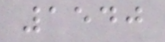1540
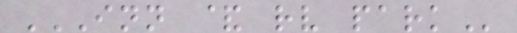INN & RV PARK
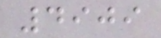4909
